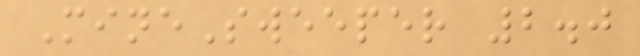MineSweeper 2.0
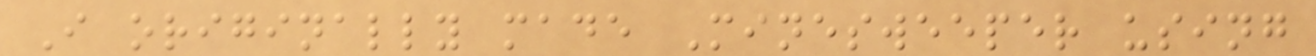I originally made Minesweeper using
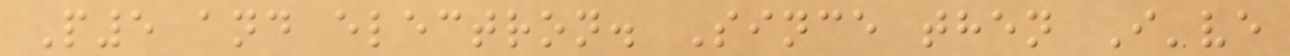P5 and electron. Since then I've
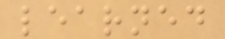learned
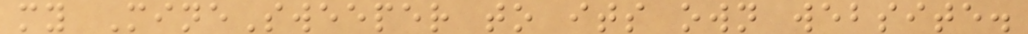my MineSweeper to its own website.
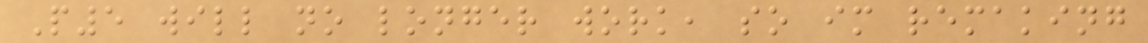P5 will no longer work, so im remaking
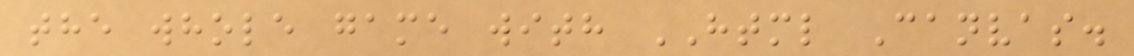the whole game with HTML Canvas.
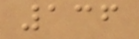136
